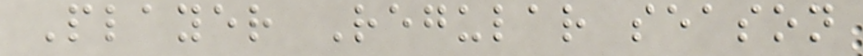Player Regular season
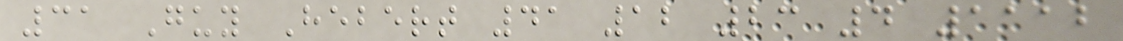31 Guy Hebert 41 12 23 4 1112
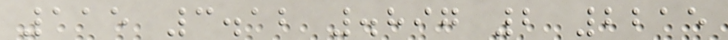115 3.12 .897 2 2215
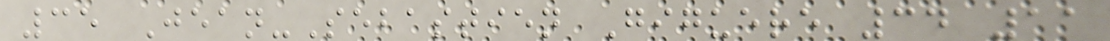35 Jean-Sebastien Giguere 34 11
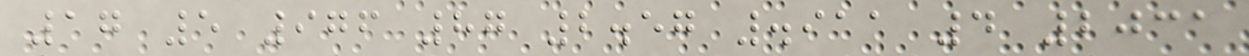17 5 976 87 2.57 .911 4 2031
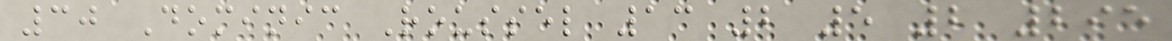30 Dominic Roussel 13 2 5 2 295
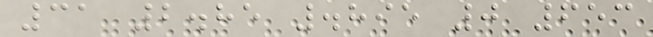31 2.85 .895 0 653
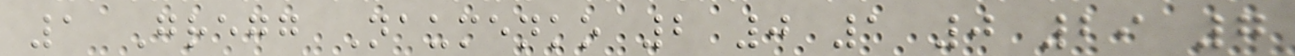1 Gregg Naumenko 2 0 1 0 29 7
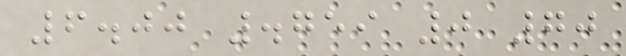6.00 .759 0 70
